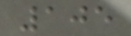105
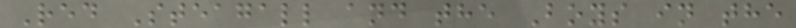Red Steagall and the Boys in the
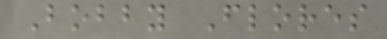Bobby Flores
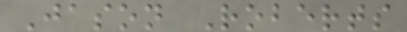Jason Roberts
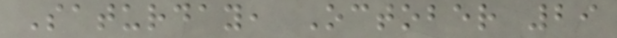Saturday, October 29
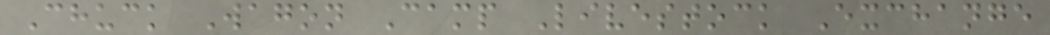Chuck Wagon Camp Livestock Exchange
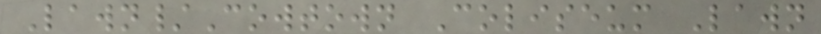Lawn/Cowtown Coliseum Lawn
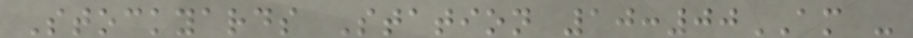Stockyards Station 10:00AM -
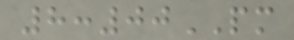8:00PM
